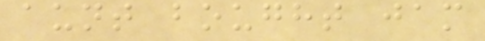aunt bought jam
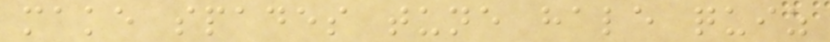make spades tune hale quiz
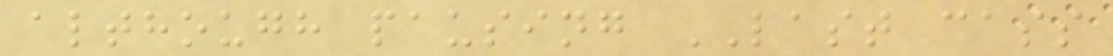although pausing LAST cass
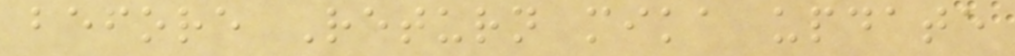before Return mika update
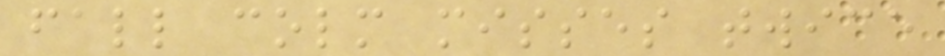fall colm misses twice
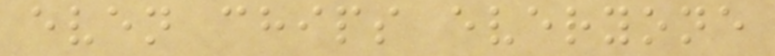even chips everyone
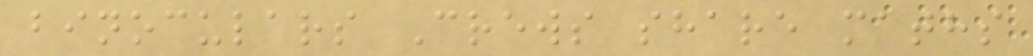binoculars Crews share maths
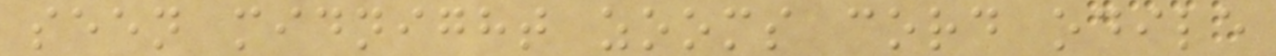seen midnight zooms cord odile
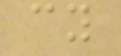cy
